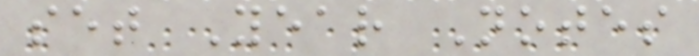set Year Notes
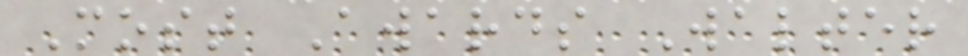Most Awards Walter
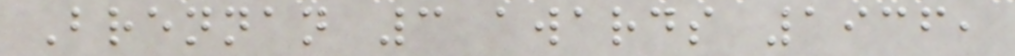Brennan 3 awards 1936,
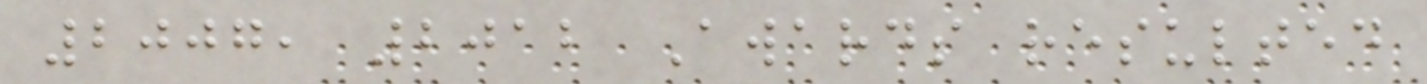2007, 2012 Awards resulted
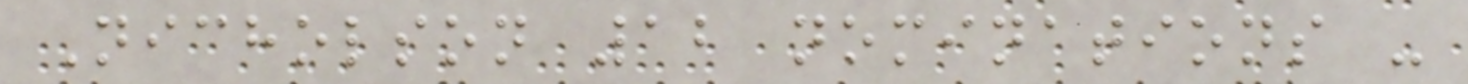Nicholson 12 nominations -
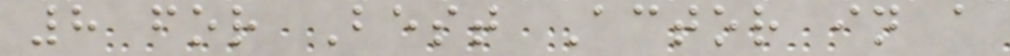8 for Best Actor in a
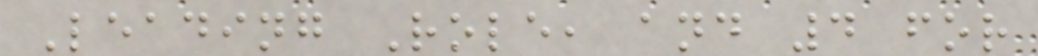Leading Role, and 4 for
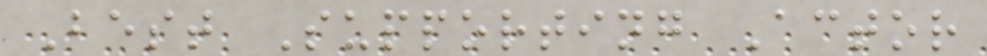Best Supporting Actor
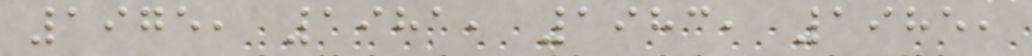1975, 1981, 1983, 1985,
